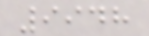9948
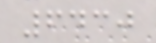6430
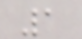1
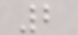2
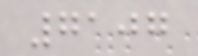7107
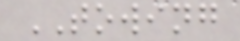TOWING
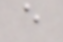e
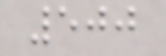500
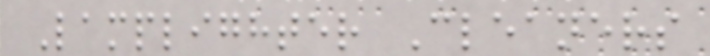Lamplighter Cleaners
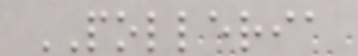POLLERIA
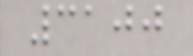3100
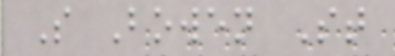S Bowen St
